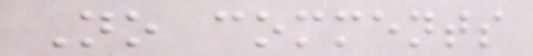No comments
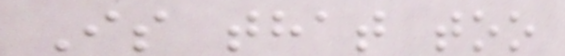Is that too
